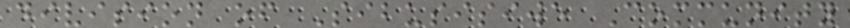division of Sibusisiwe Community
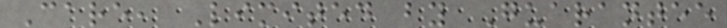Care, Limited by Guarantee
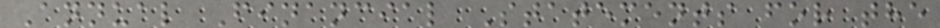Annual Financial Statements for the
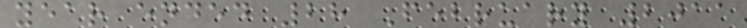year ended 28 February 2011
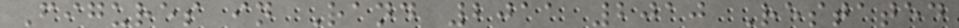Figures in Rand 2011 2010 Restated
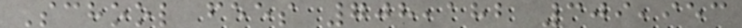School fees 708,182 309,953
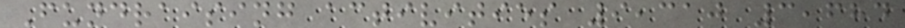Fundraising activities 9,310 3,684
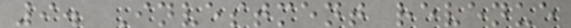9. Investment revenue
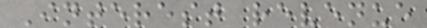Interest revenue
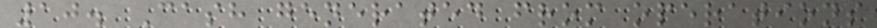10. Cash generated from operations
